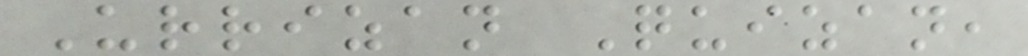Urrizan Quizan,
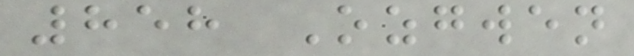858 Ozgwen
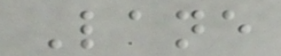Lane
